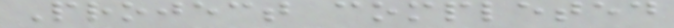Project completed
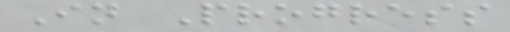In Progress
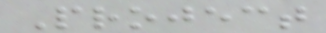Project
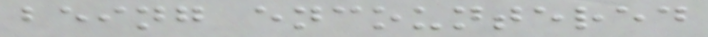being encountered
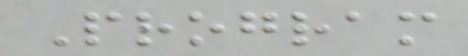Program
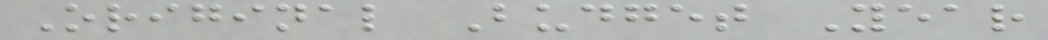Original Budget Year
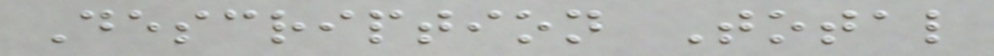Description Total
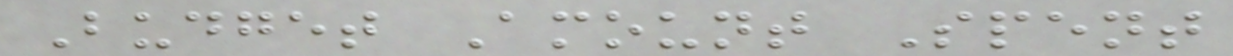Budget Amount Spent
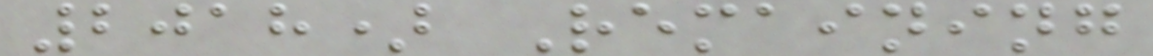2018) Remaining
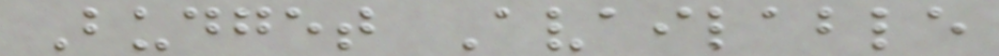Budget Available
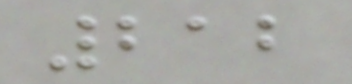212
